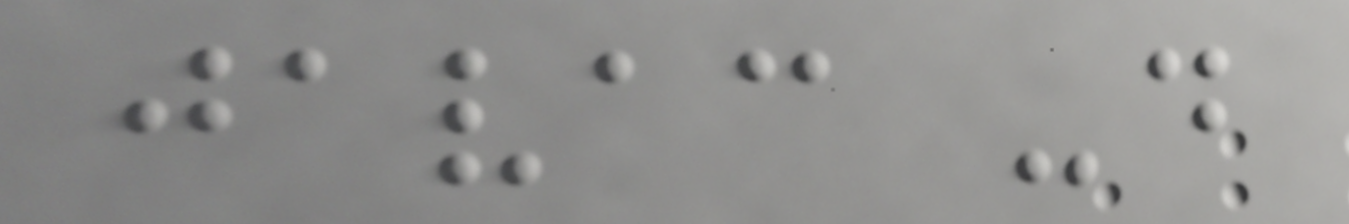javac -d
